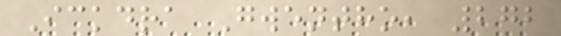Ickdra Gwentho, 272
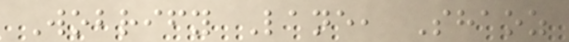Wobrify Lane, Shaoz
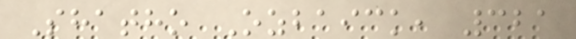Shatho Ozbaick, 321
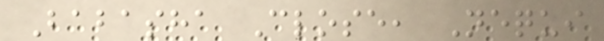Babasha Close, Nequi
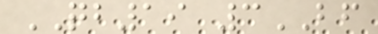QB19 3BF
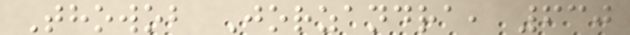Thowob Jorzandra, 630
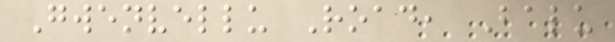Gwenvellu Road, Balu
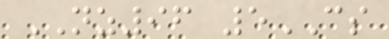NZ96 5CS
